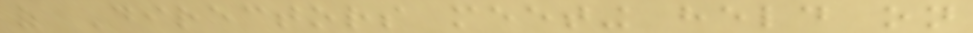of Directors meeting held on
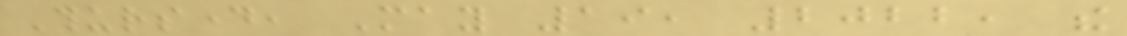Thursday, May 19, 2022, the
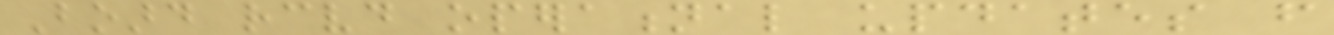Board received operational updates from
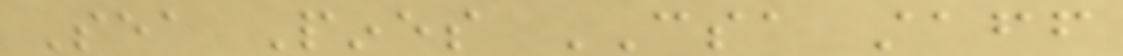Sea Pines CSA staff
